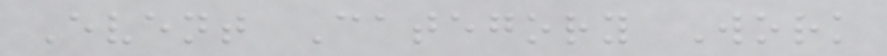Event Category Work
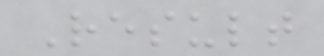Result
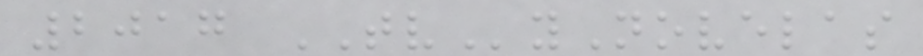2017 TVyNovelas
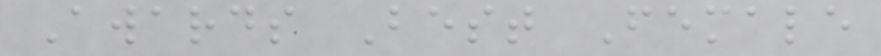Awards Best Female
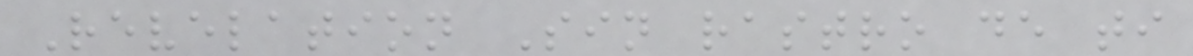Revelation Sin rastro de ti
